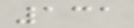131
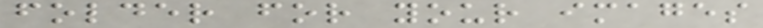folder for your images
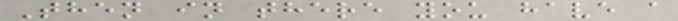Then in there you have a
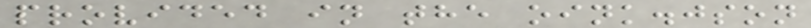provided in the oink.json
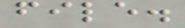file.
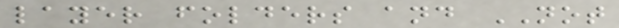layer folders and NOT
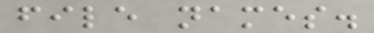file names.
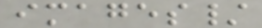images/
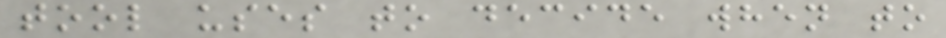tool uses to decide when to
